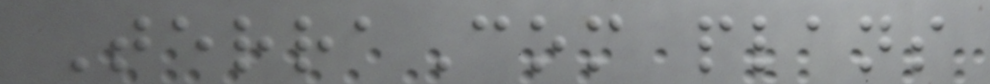TerraCom plans
